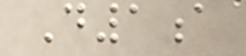D1a
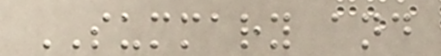SUMMARY and
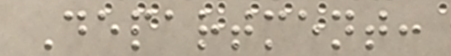Department:
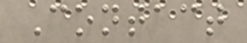Contact
